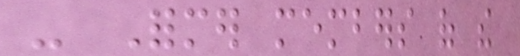- Former members of the
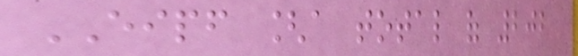EIPF [a total of 202
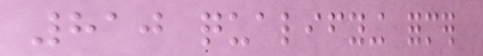810 qualifying former
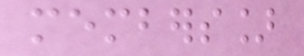members]
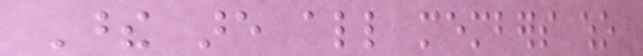These are all members who
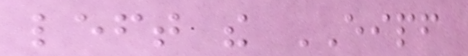left the EIPF
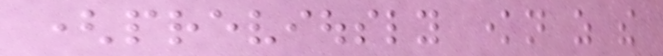(previously known as the
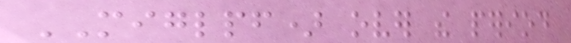MIGLPF) over the period
